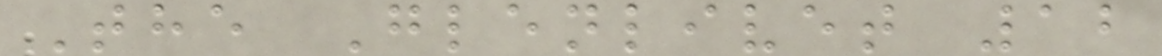The Glenlivet 12
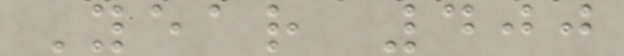Year 400
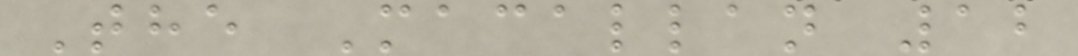The Macallan 12
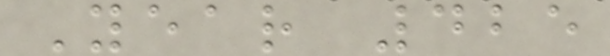Year 425
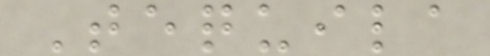Tequila
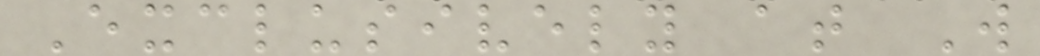Exclusively at W
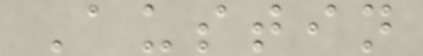Austin
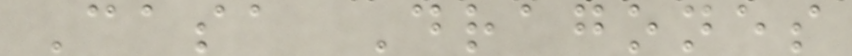Casa Dragones
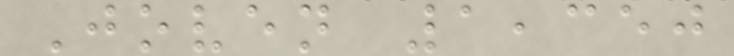Joven 1,350
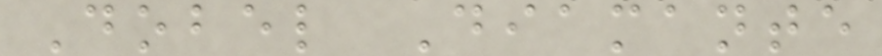Dobel Diamante
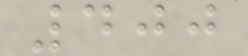400
